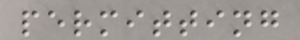permitting
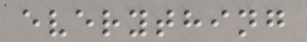everything
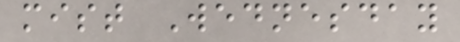mist Wednesday
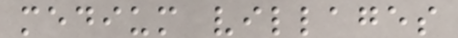medium villages
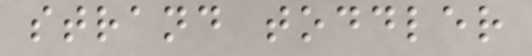strand toddler
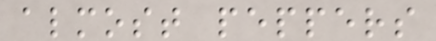almost peppers
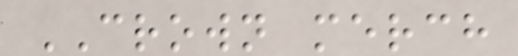CROWN merch
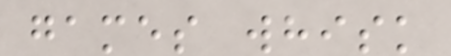games whisk
